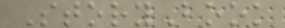StoryBook
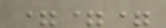===
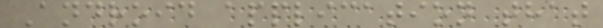Android application that
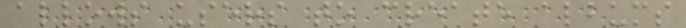allows users to create albums
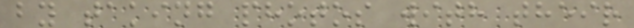by taking photos with their
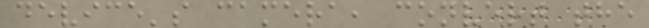device's camera, convert the
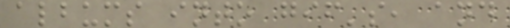albums into gif's, and
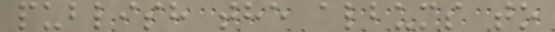publish the albums to
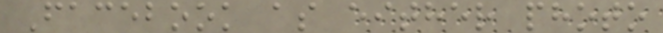Facebook as either photo
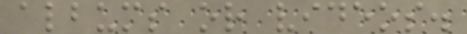albums or videos.
